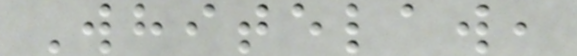Whitelaw,
